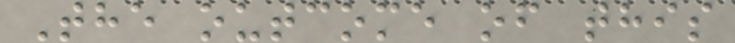The outcome of this
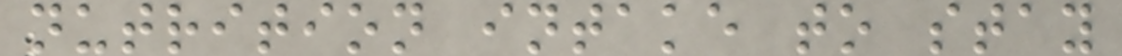nutrition intake to stay
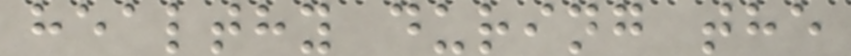healthy during the
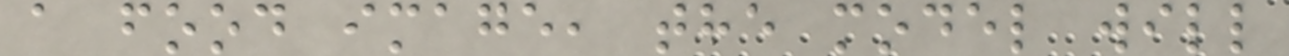a food image, the model will
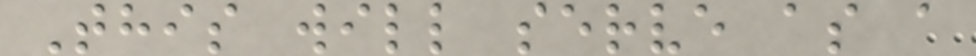This will serve as a
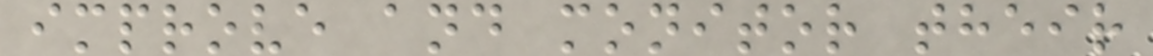improve and monitor their
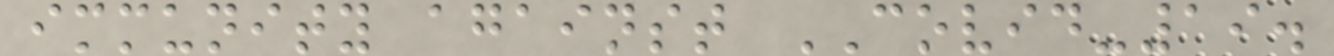immunity against COVID-19.
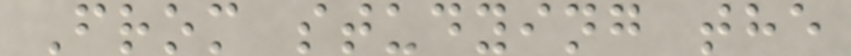From studying the
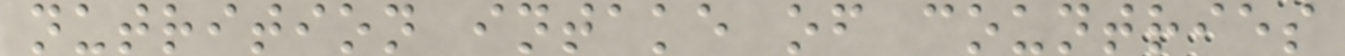nutrition intake of countries
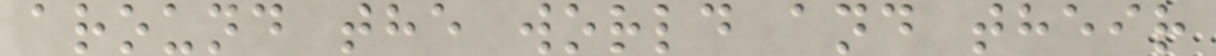around the world and their
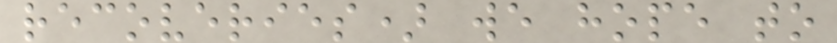recoveries) we hope to
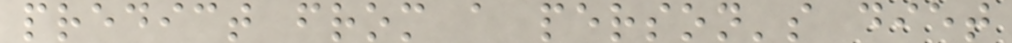predict from a person's diet
